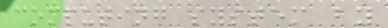computing system by
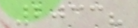2033?
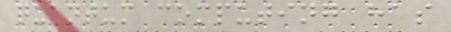quantum computing has
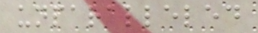unparalleled
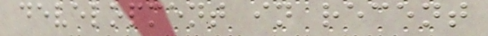development in recent
